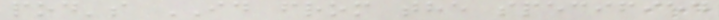pod's ID from the specified
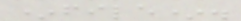*file*.
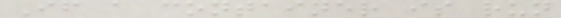If a container is run
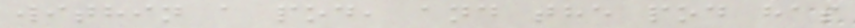within a pod, and the pod has
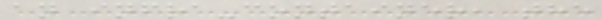an infra-container, the
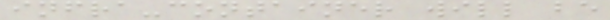infra-container will be
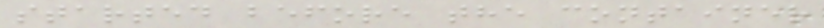started before the container
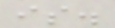is.
